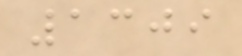1309
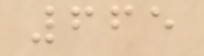665
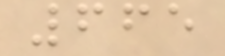665
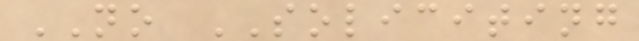NO SOLICITING
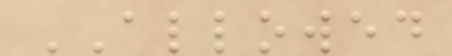ALLOWED
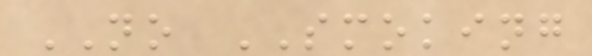NO SMOKING
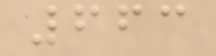663
